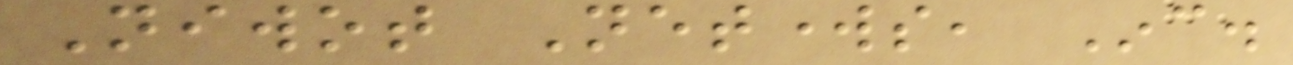Niwot Networks, Inc.
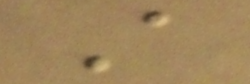A
